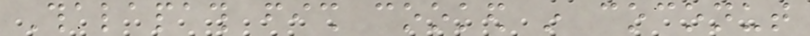Thalapath fish cooked in coconut
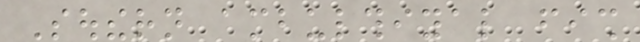Southern ambulthiyal fish
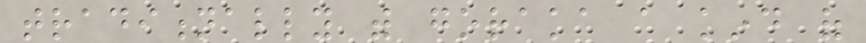traditionally with goraka a kind of
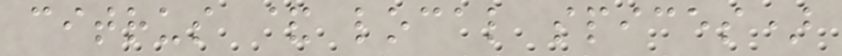citrus & local spices)
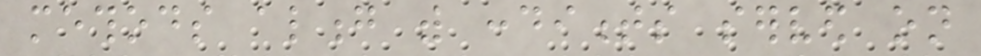methods along with condiments served on
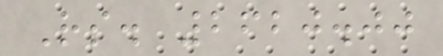Rs. 2620.00
